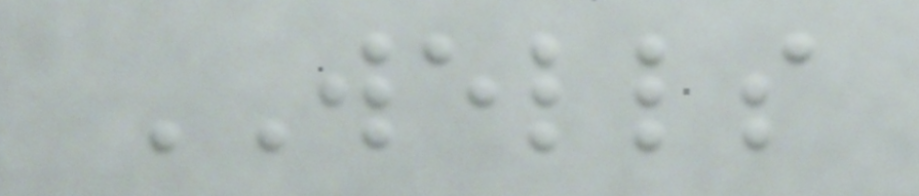WELLS
